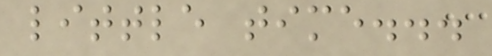little time...
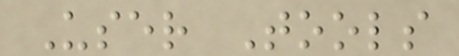User Tools
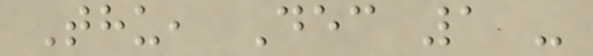Thu, Dec 1 -
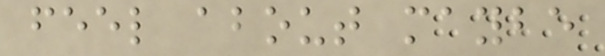feel about maybe
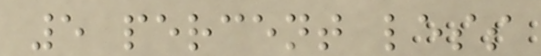5 percent less
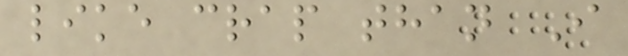like crap than I
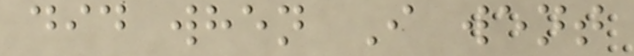did when I went
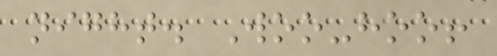night. Woo-hoo!
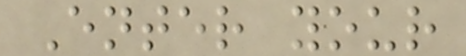Enter your
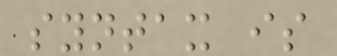syntax is
